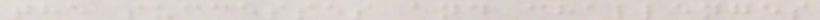the successes and challenges
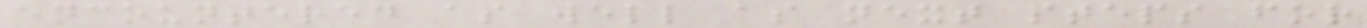encountered as well as next steps for
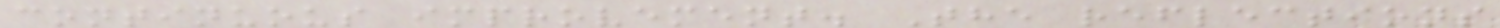continuous improvement. The reflections
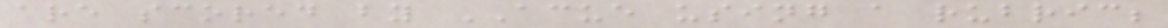are scored by ACUE using a rubric;
